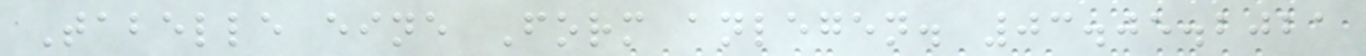Tabelle eine Form anlegen. 03.05.2021
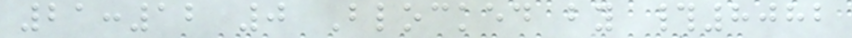21:12 0 Blocked by #8082
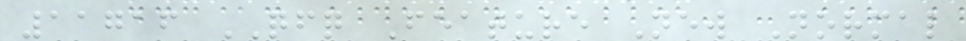11716 QFQ Feature New Normal
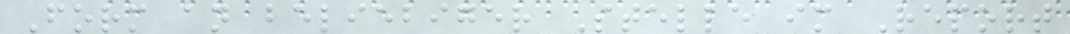Form an beliebiger Stelle im Report
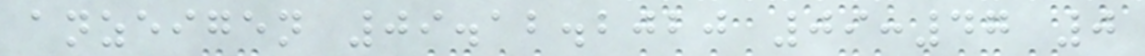anzeigen 09.12.2020 09:47 0
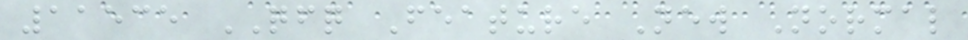11535 QFQ Feature New Normal
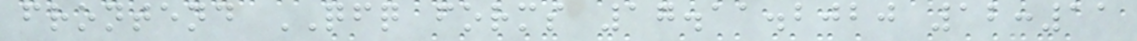frontend QFQ forms 17.11.2020 12:11
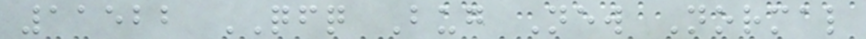11522 QFQ Bug New Normal
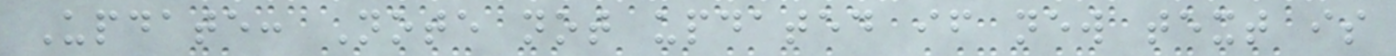Update: Note not updated if new text is
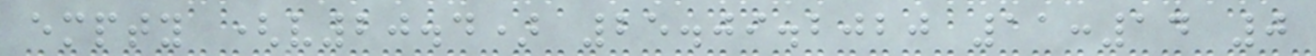empty (v20.4) 25.09.2020 11:14 0
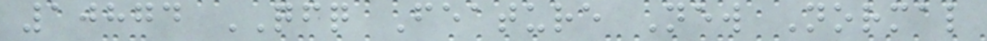10874 QFQ Feature New Normal
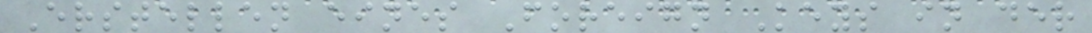Erstellen eines Foreign Keys in der
